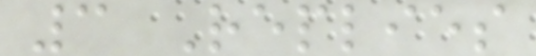3 Replies
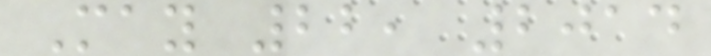May 22, 2014
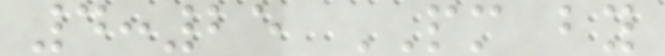4:25 PM by
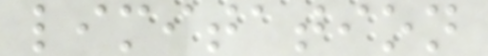limitation
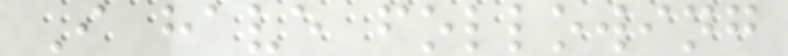I have following
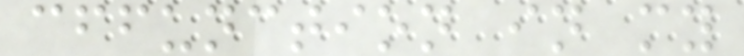cffunction in my
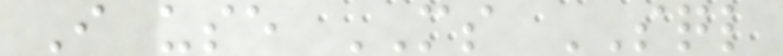I use MS SQL
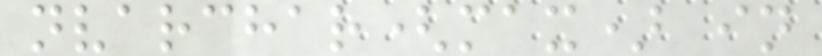nvarchar(max) in
